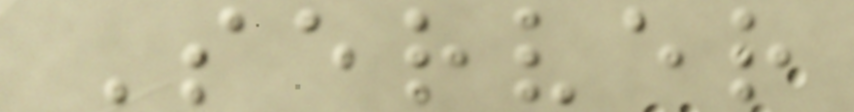Server
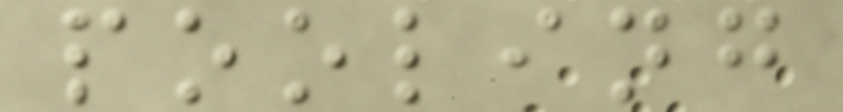pooling
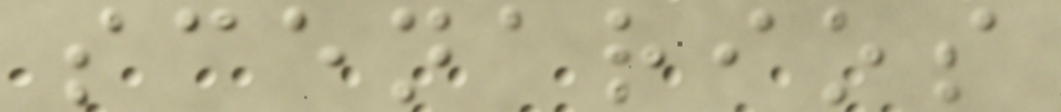scenarios
